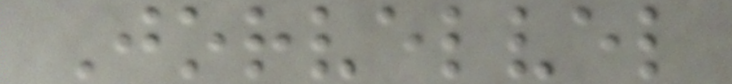Jorvelvel
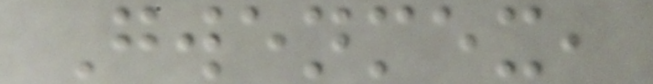Gwenmex,
